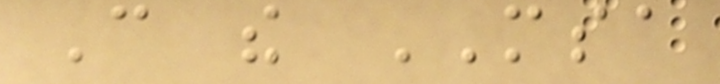Can the MSA
